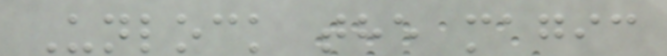Unlock the magic
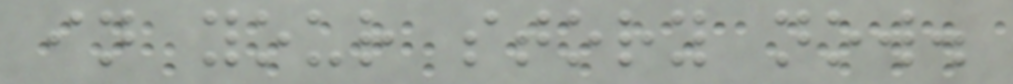in your story now.
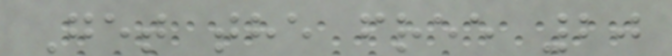Get the free 20
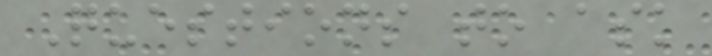Questions to ask
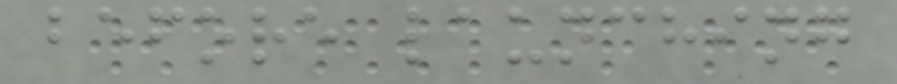before launching
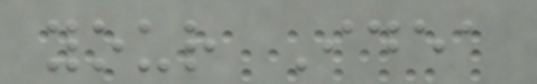your Idea
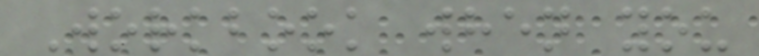Workbook when you
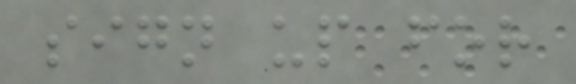sign up for
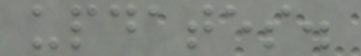updates.
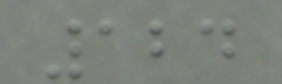124
